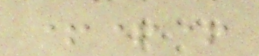+++
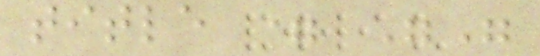title = ""
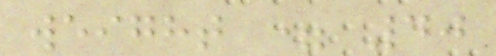weight = 40
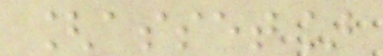[asset]
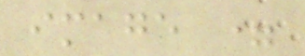image =
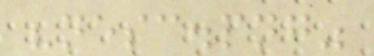"nesc.png"
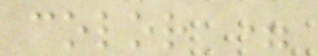color =
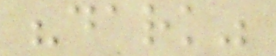"dark"
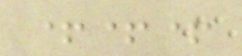+++
